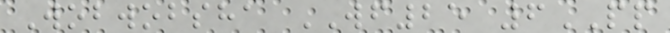Wobwobsha WF25 6PP
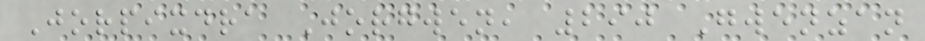Jorpixdra Jorgwen, 290 Gwenzan
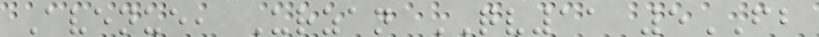Avenue, Urzan QV11 5FB
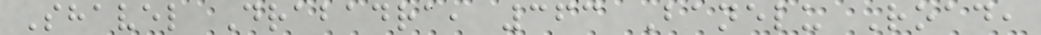Shavel Drabadra, 363 Banelu Road,
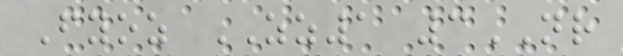Fyoz ZZ1 3NR
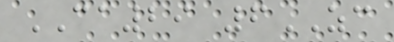CA29 6ZC
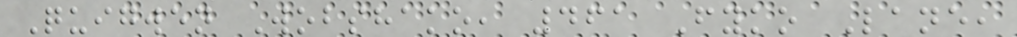Quigwen Wobshako, 461 Fyko Lane,
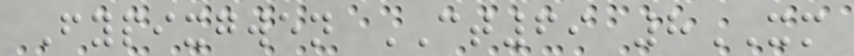Fypixgwen CT69 8XM
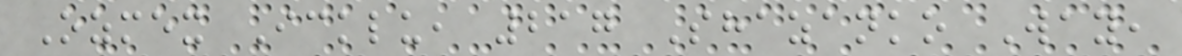Ozmex Icklu, 217 Shazanko Way,
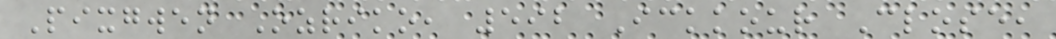Pixgwen Ozriko, 592 Ickkour Close,
